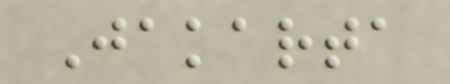Jakarta
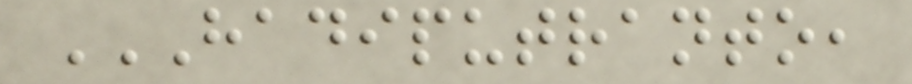HADIPUTRANTO,
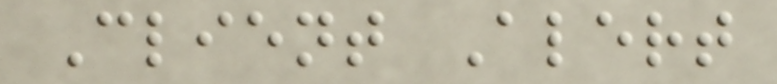Client Alert
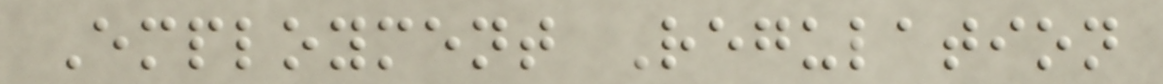Employment Regulation
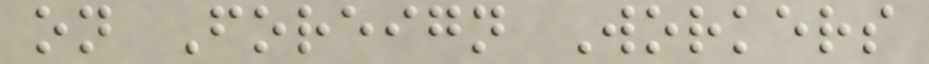on Foreign Workers
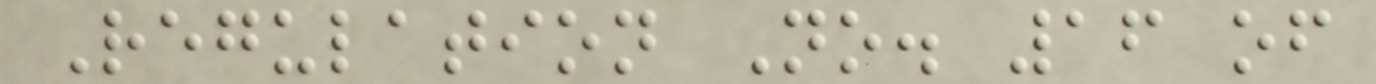Regulation No. 16 of
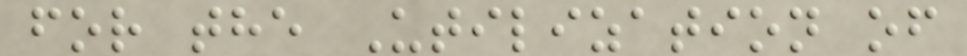for the Utilization of
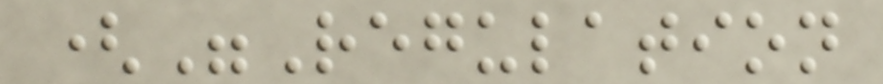("Regulation
